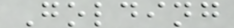Golding
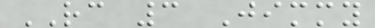RC 3 Jimmy
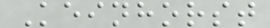Keinhorst
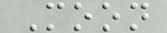Moon
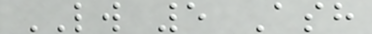LW 5 Ash
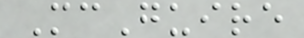McGuire
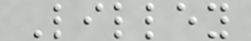Lilley
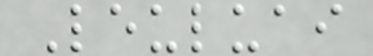Leuluai
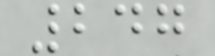247
